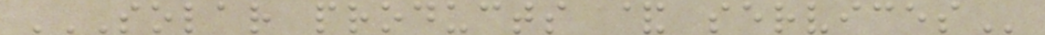SOLAR PRODUCTS & SERVICES
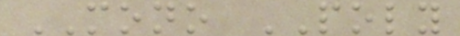MONO POLY
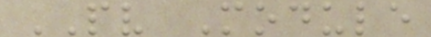PV Module
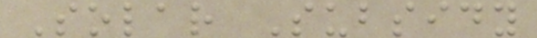Solar Subsidy
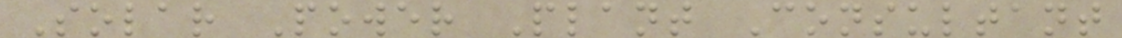Solar Power Plant Consultant
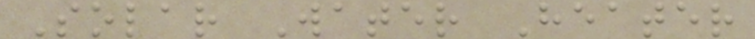Solar Water Heater
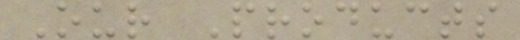Our Products
